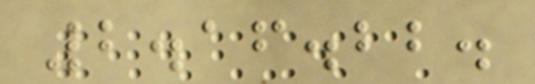2.16.22.
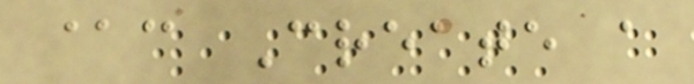@c Create a
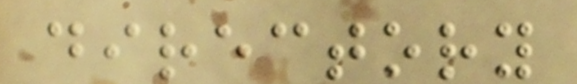directory
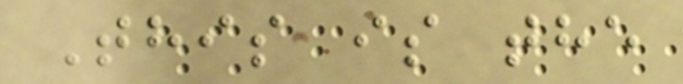This is the
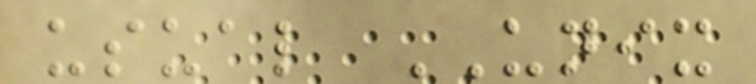usual UNIX
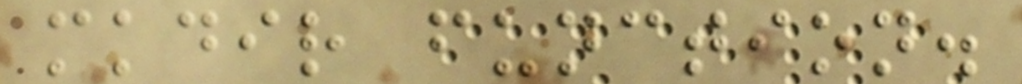mkdir function.
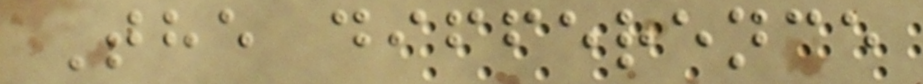The difference
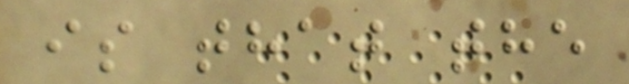is that the
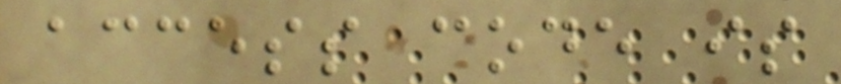access code is
